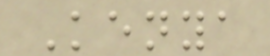Kenya
